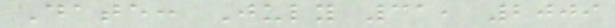Date: July 31, 2009
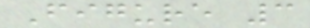Figure 3
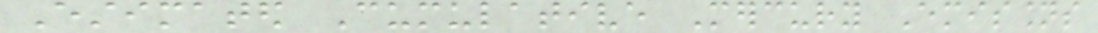Estimated Cumulative Mercury Emissions
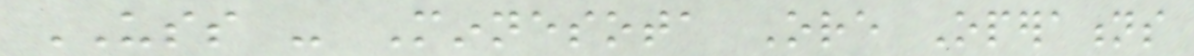USS - Minnesota Ore Operations
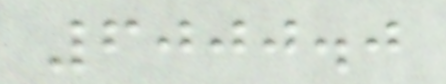6000.0
